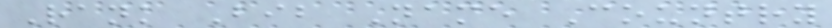Rank Bib Name Country
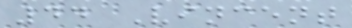44 Vincent
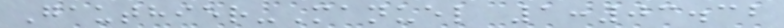Gauthier-Manuel 1:03.32
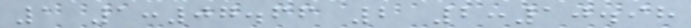1 1:07.66 2 2:10.98
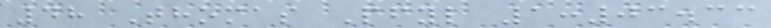48 Thomas Pfyl 1:03.33
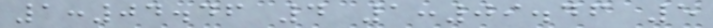1:04.46 4 1:09.46 5
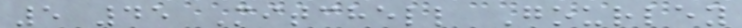5 45 Mitchell Gourley
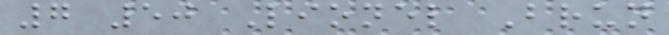7 50 Lionel Brun
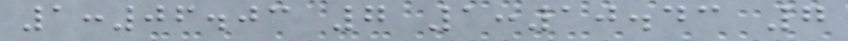1:06.03 7 1:10.43 7
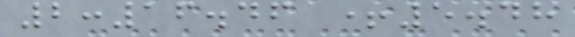2:16.46 +5.48
